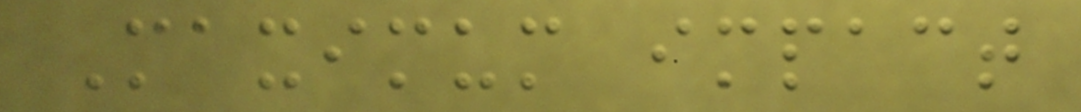Maximum impact
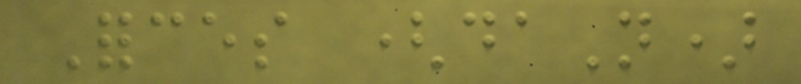Forces (daN)
